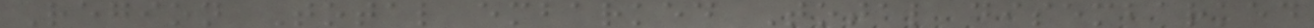Region Total embarked Total disembarked
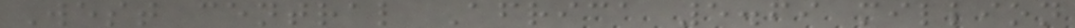West central Africa 5.69 million
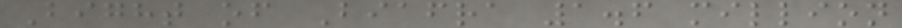Bight of Biafra 1.6 million
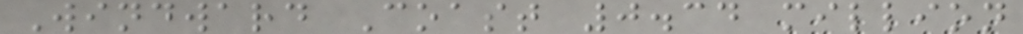Windward Coast 0.34 million
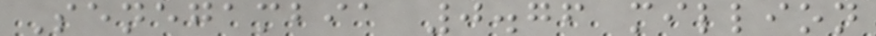Senegambia 0.76 million
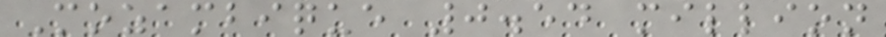Mozambique 0.54 million
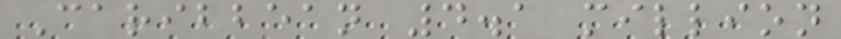Caribbean 4.1 million
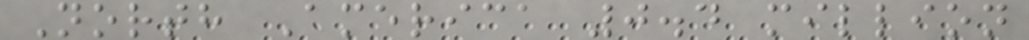North America 0.4 million
